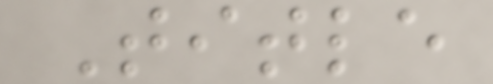Title
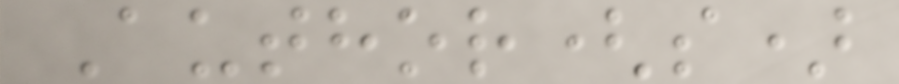Author(s)
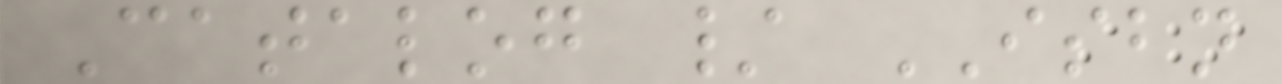Catalog / ISBN
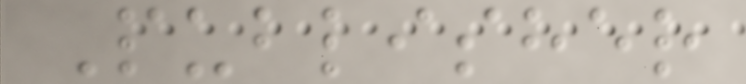Publisher
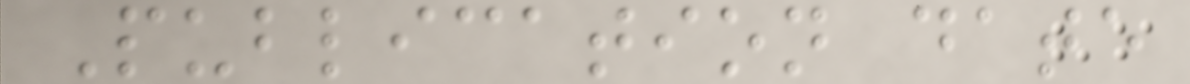Publication date
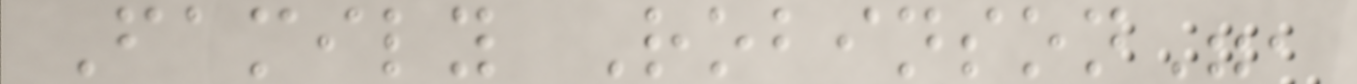Family Robinson",
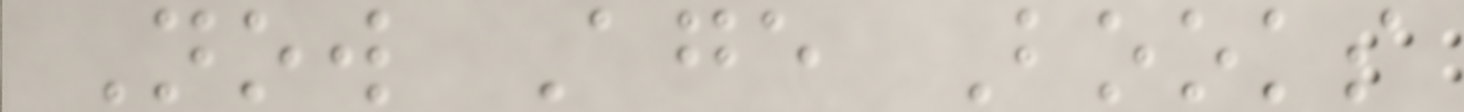Now Age Books
